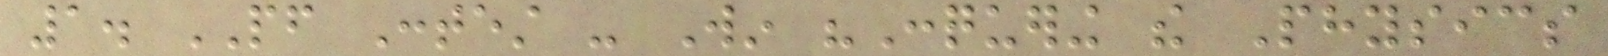1. PF Contest - Win "Conquering the Physics
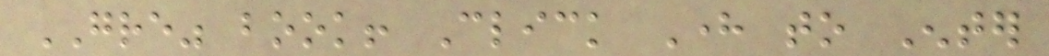GRE" book! Click Here to Enter
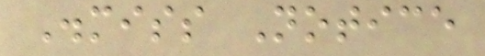Dismiss Notice
